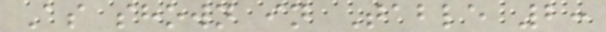As shown in Table 2:
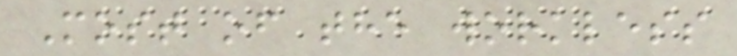Most of the workless
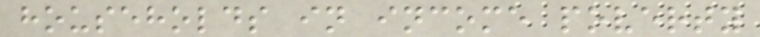households in income poverty
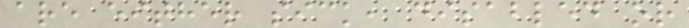are either sick, disabled or
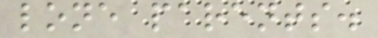lone parents.
